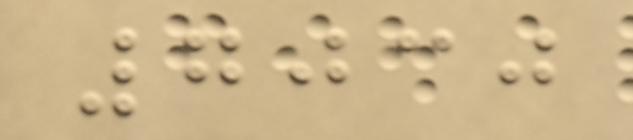7030
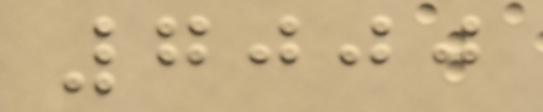7000
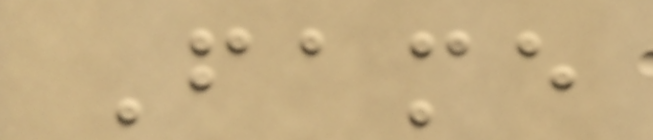Fame
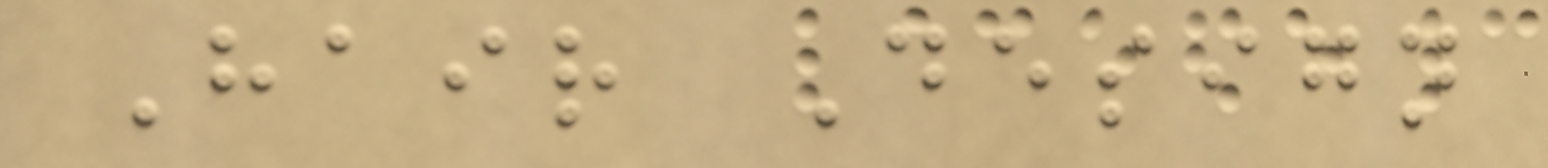Hair Design
